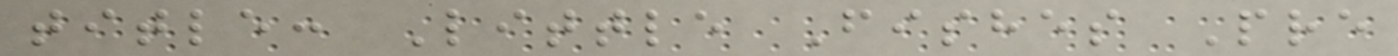title: Little Fishes Pre
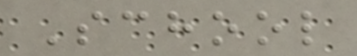School
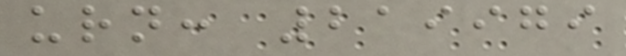urn: 219979
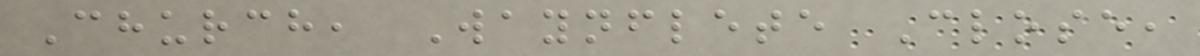Church, Waynflete Close,
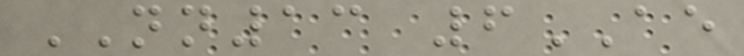NN13 6AE
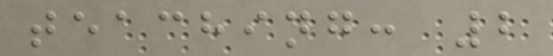teaching: 2
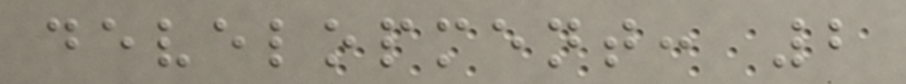development: 2
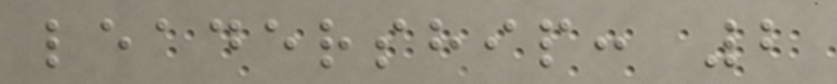leadership: 2
